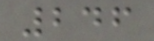246
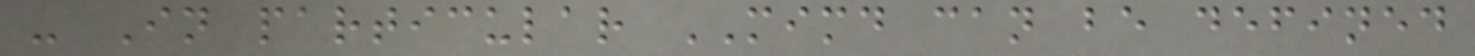- In particular MIMD can be defined
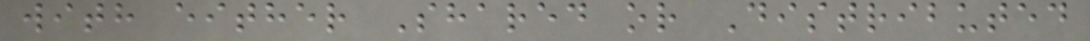with either Shared or Distributed
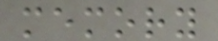memory
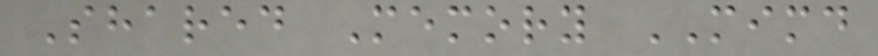Shared Memory MIMD
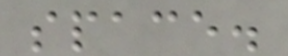space.
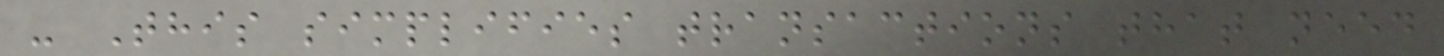- This simplifies transactions that need
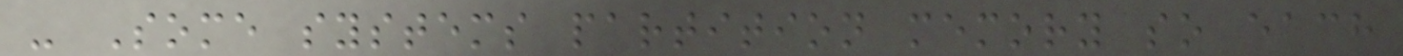- Some systems partition memory so each
